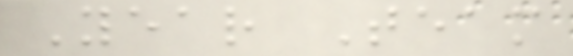Year Team
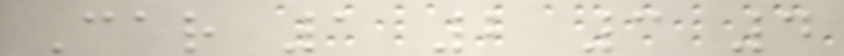Car 1 2 3 4
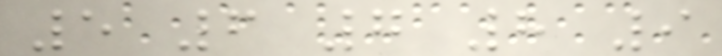5 6 7 8 9
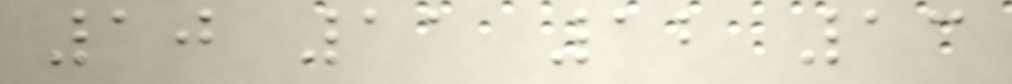10 11 12 13
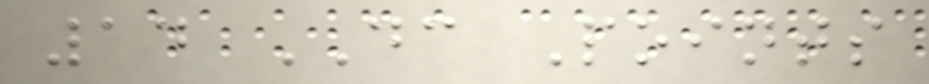14 DC Points
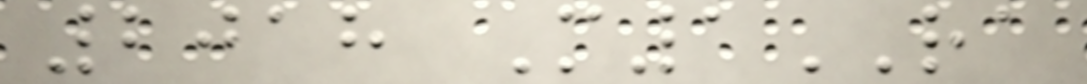2018 M1RA
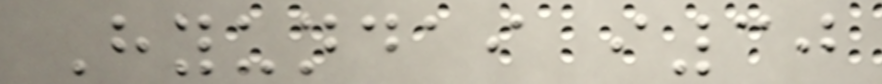Hyundai i30
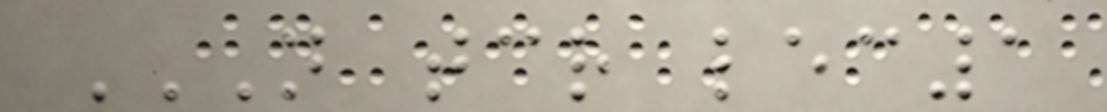N TCR LEC1
